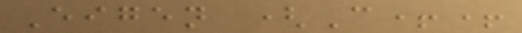Eigen (C++
